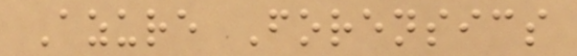Azure Forensics
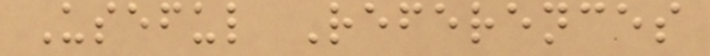Useful References
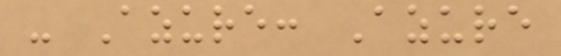- Azure: Azure
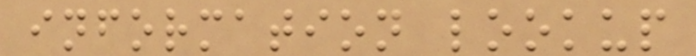information lookup
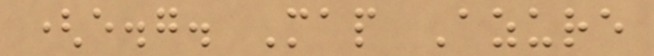(e.g. Map Azure
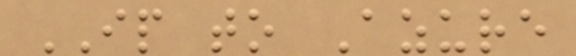IP to Azure
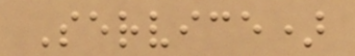Service)
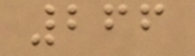266
